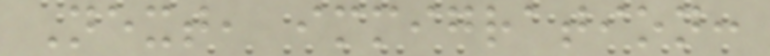Next, immigration:
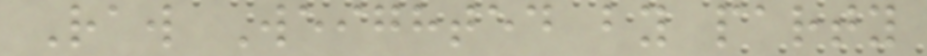Raw Weighted by party
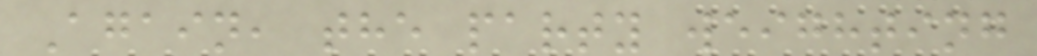Again, the party weighting
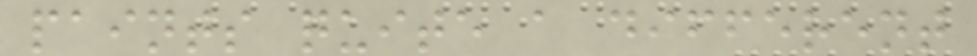paints quite a different
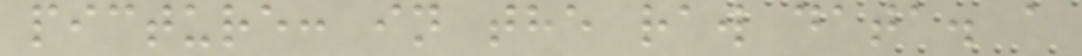picture: in the raw data. a
